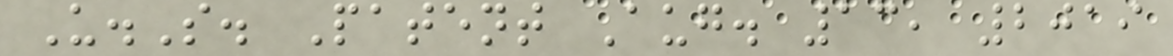U.S. Patent Aug. 13, 2019
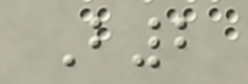B2
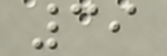39
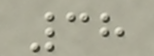38
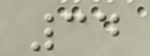34
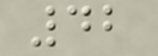42
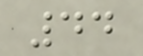44
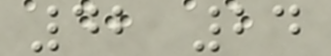42 24
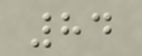84
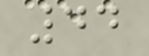44
